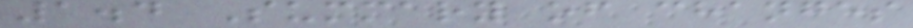1.4 Summary of changes
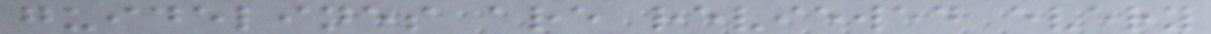guidelines are reviewed every
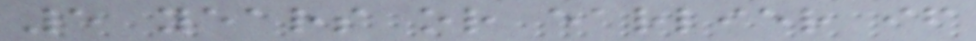5 years or earlier if
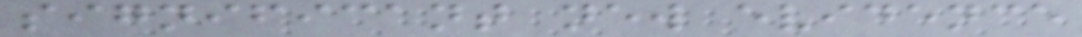significant new evidence
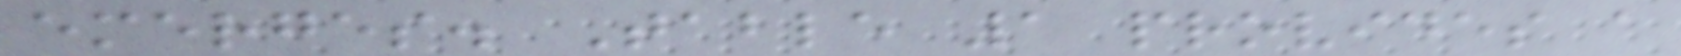emerges. Table 1 provides a
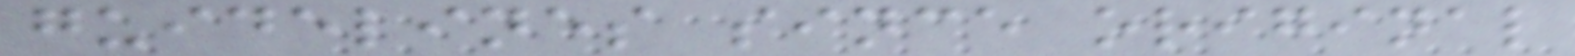guidelines since original
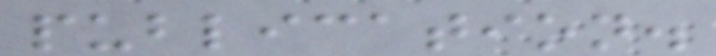publication.
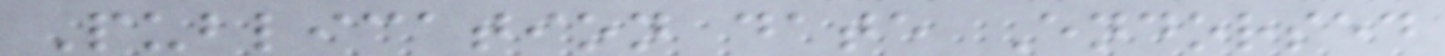Publication date Endorsed
